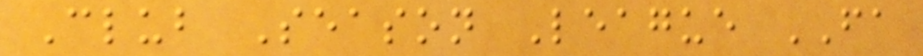Club Season League FA
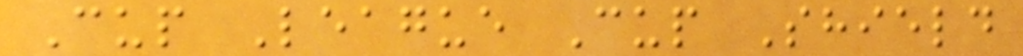Cup League Cup Shield
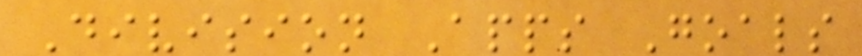Division Apps Goals
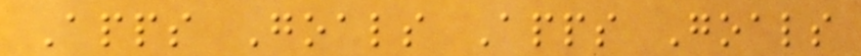Apps Goals Apps Goals
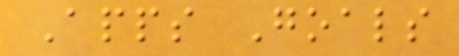Apps Goals
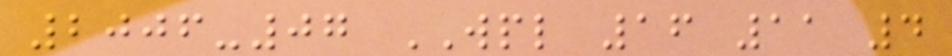2006-07 WPL 16 11 4
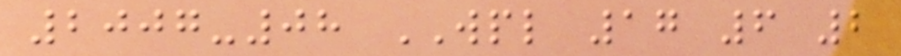2007-08 WPL 17 6 2
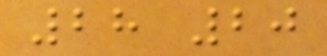28 20
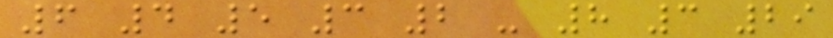6 4 5 3 2 - 8 3 29
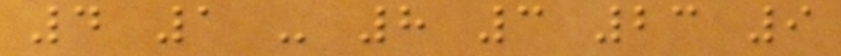4 1 - 8 3 23 9
